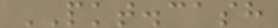PKT.cash
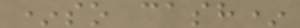*so cash*
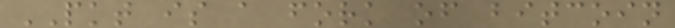PKT is a fork of bitcoin
